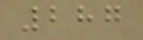287
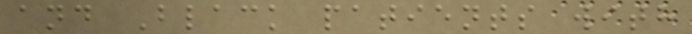and Black patients with
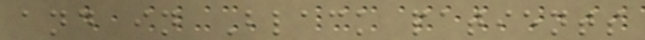and in Black patients
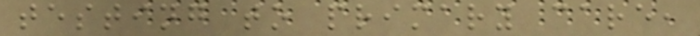testing to primary care,
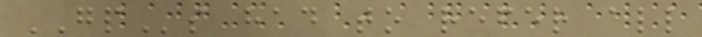GPs had to refer all
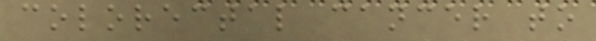colorectal cancer to
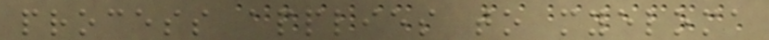process applies to myeloma
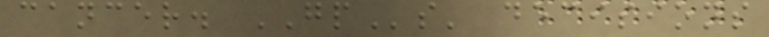cancer. GPs' decisions
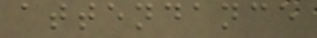attendance
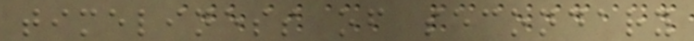timeliness of secondary
